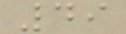49
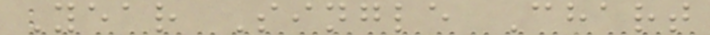Year Single Chart
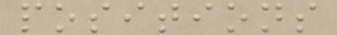positions
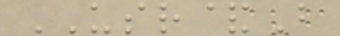USR&B
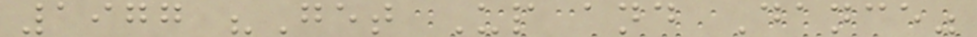1977 "Get Up and Dance"
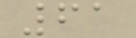61
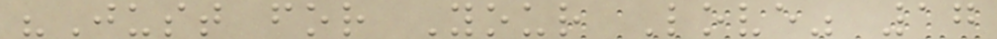"Just for Your Love" 17
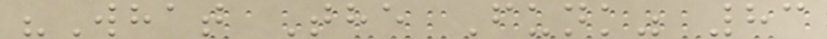"What The Funk" 83
